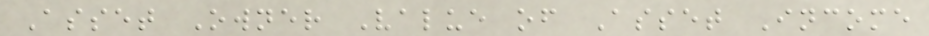Asset Owner Value of Asset Income
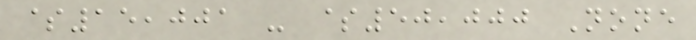$15,001 - $50,000 None
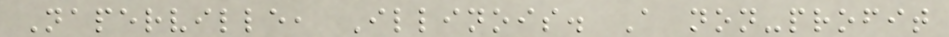Naperville, Illinois. A non-profit
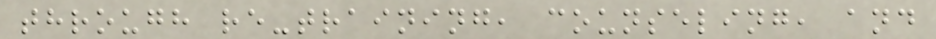through re-training, counseling, and
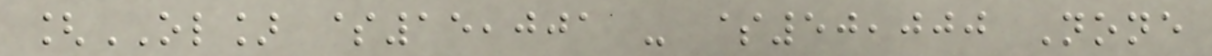[OL] $15,001 - $50,000 None
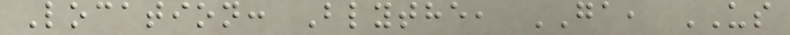Location: Blythe, GA, US
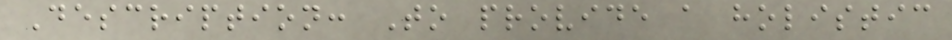Description: To provide a holistic
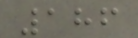186
